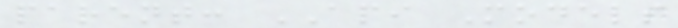parent: API Models
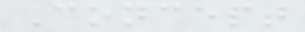Concept
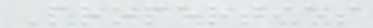Properties
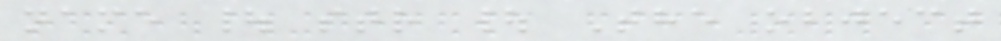name | str | The object
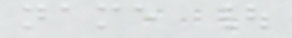name |
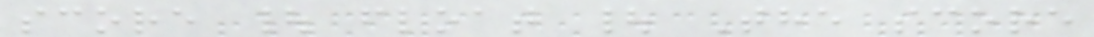score | float | The score
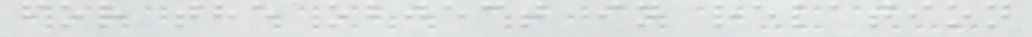for the object in relation
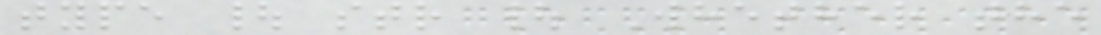type | str | Whether the
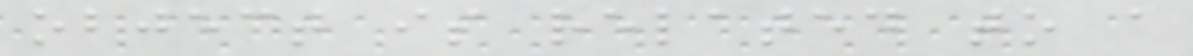object is related to a
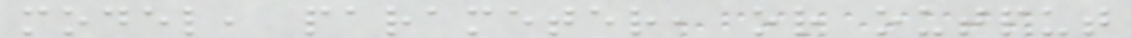model, parameter, or output
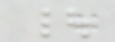|
